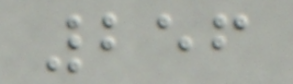256
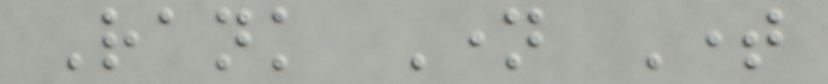Rank Name Time
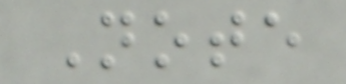Note
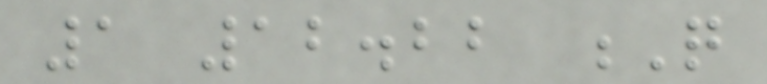1 12.22 Q
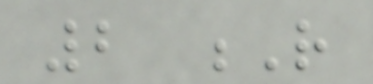2 R
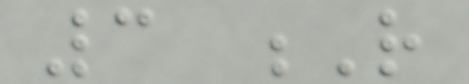3 R
